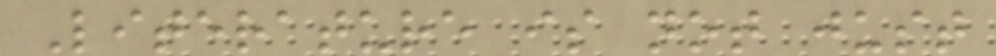Literature is not just
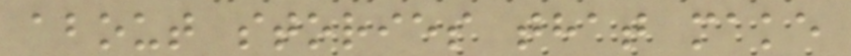about stories that make
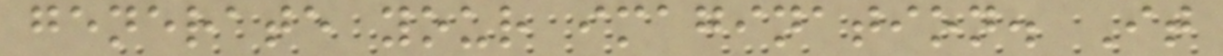generate your imagination. It
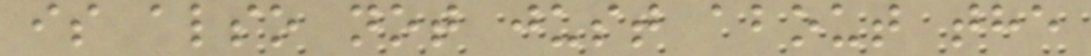is also not just about the
